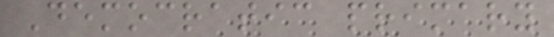Democratic primary
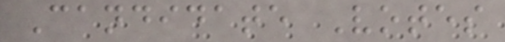Candidate Votes
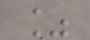%
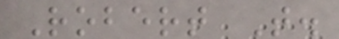Robert T.
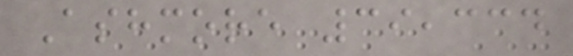Ashmore 39,334
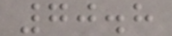70.8
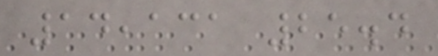14,131 25.4
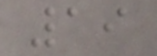19
